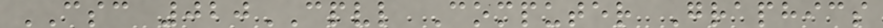CSC 020CPVL Computer Graphics
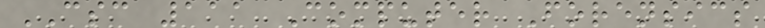CSC 111 Computer Forensics
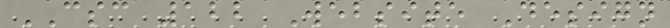CSC 122 Website Design
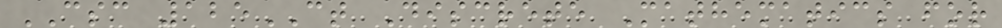CSC 125CT Discrete Mathematics for
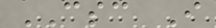CSC I
